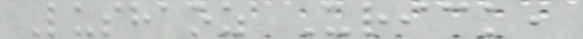Lushaoz Urick,
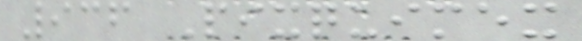936 Pixquimex
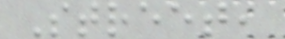Street,
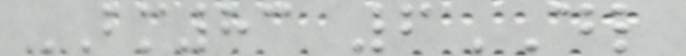BM83 6DL
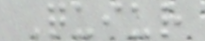Quiur
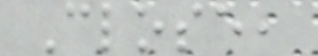Close,
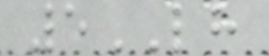5LH
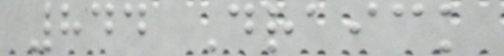844 Draick
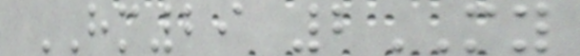HM29 2MY
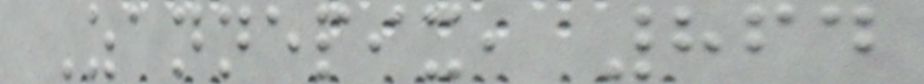Zannepix, 864
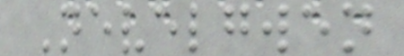Nevelgwen
